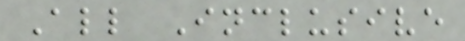All Inclusive
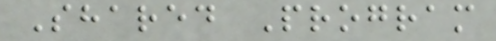Shared Program
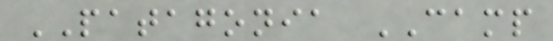PATAGONIA CAMP
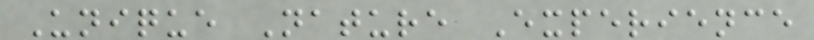Unique Nature Experience
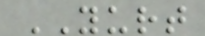YURT
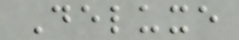Deluxe
